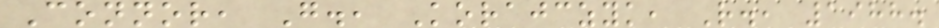Connor, G., Korajczyk, R., 1988.
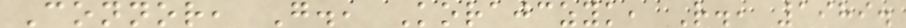Connor, G., Korajczyk, R., 1989.
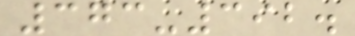373-392.
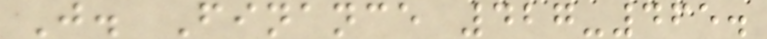J. Finance 427-465.
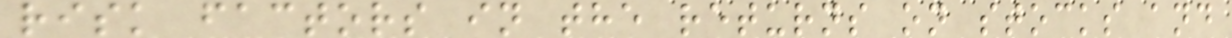risk factors in the returns on stocks and
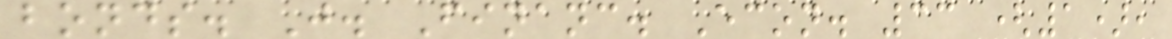bonds. J. Financ. Econ. 33 (1),
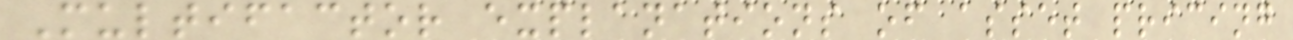Multifactor explanations of asset pricing
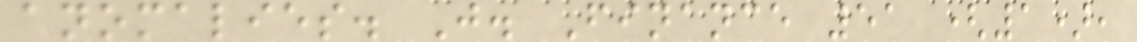anomalies. J. Finance 51 (1),
